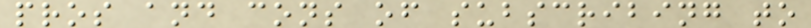pros and cons of subscribing to
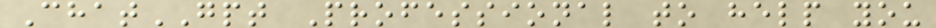ChatGPT Professional to help you
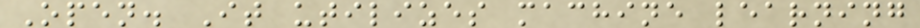Open. It utilizes machine learning
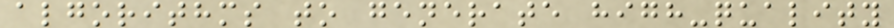algorithms to generate high-quality
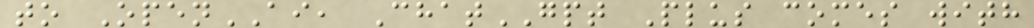to OpenAI, ChatGPT Plus comes with
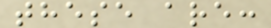these are:
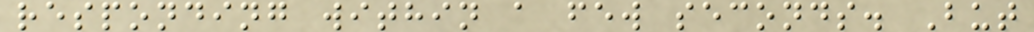responding within a few seconds. But
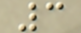3
